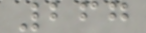267
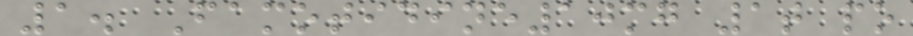1. Famotidine10mg 1t po
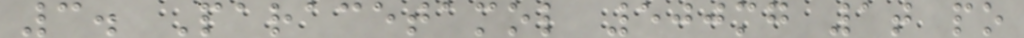3. Paracetamol 500mg 1t po
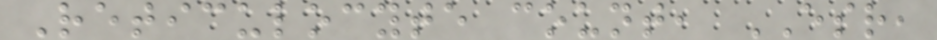Reticulocyte count, ESR,
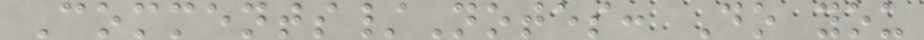Comments/Notes: Do you
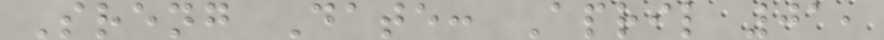Sreng Date: April 01,
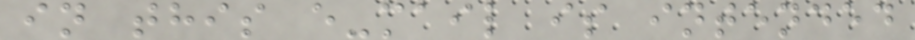in this e-mail is intended
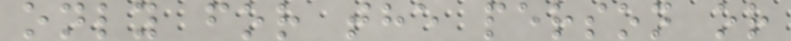only for the person or
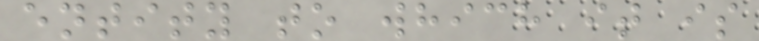entity to which it is
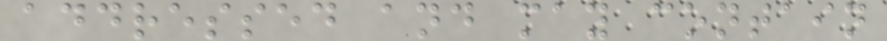addressed and may contain
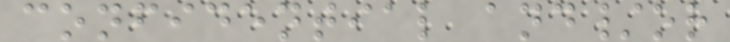confidential and/or
